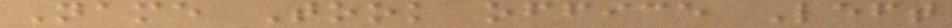Name Took office Left
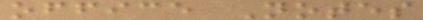office Notes
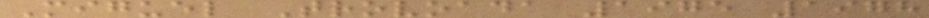Miguel Trovoada 1975 1978
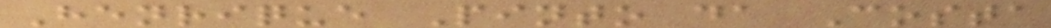Henrique Pinto da Costa
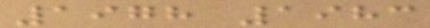1978 1983
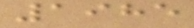1985
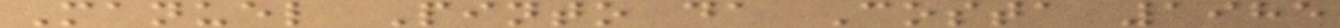Manuel Pinto da Costa 1985
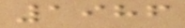1986
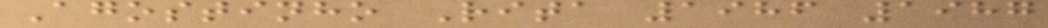Agostinho Rita 1986 1987
